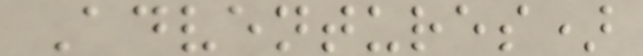Adventures)
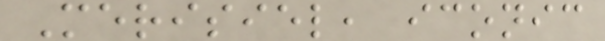Merisiel, iconic
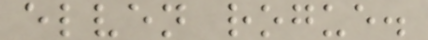elven rogue.
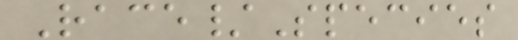Race/Species
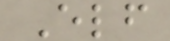Elf
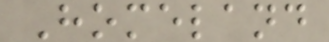Homeland
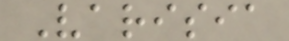Varisia
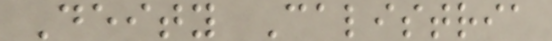Deity Calistria
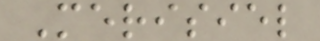Merisiel
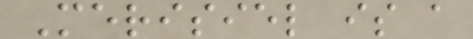Merisiel is a
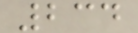234
